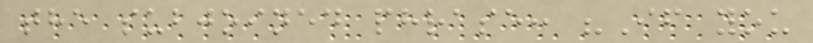the subjoined phrase: "If you
